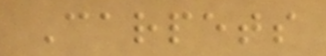Carpets
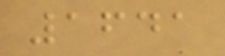1641
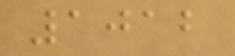1012
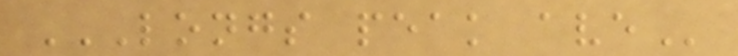LONGS PEAK AVE
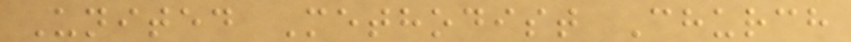United Methodist Church
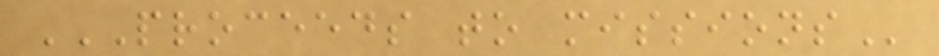PROCEEDS TO MISSIONS
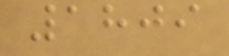1809
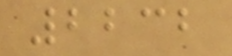2232
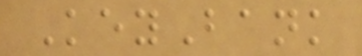KeyBank
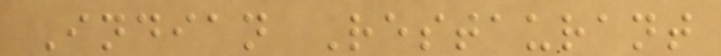Indian Restaurant
